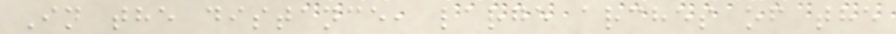In the distance, large arches of the
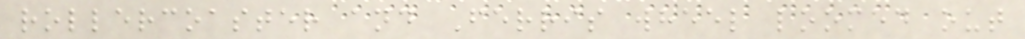rollercoaster and Ferris wheel loomed out
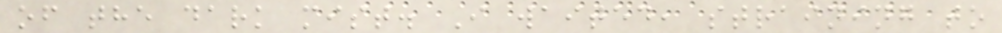of the dark mist. I waited, straining to
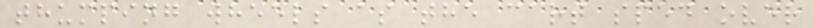thumping wheels as the cart sped over
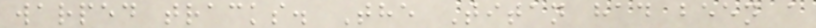warped tracks. The Titan had been a
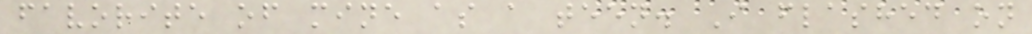favorite of mine as a teen. I flashed on
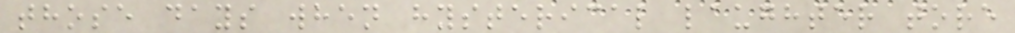those days when hysterical laughter tore
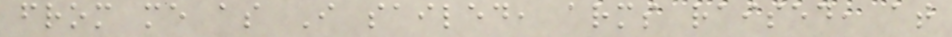from me as I sailed, arms raised, at
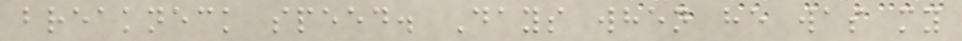breakneck speed. Days when he was my
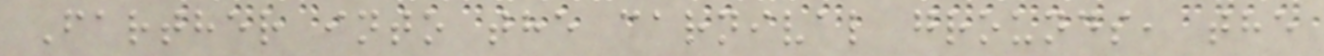Farther into the carnival grounds, the
